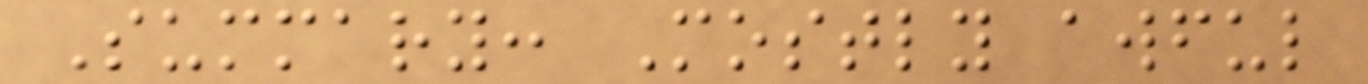Summary: Mostly awful
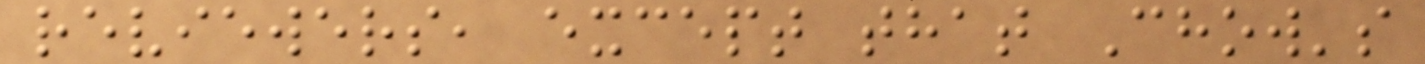reviewers, except that Chow's
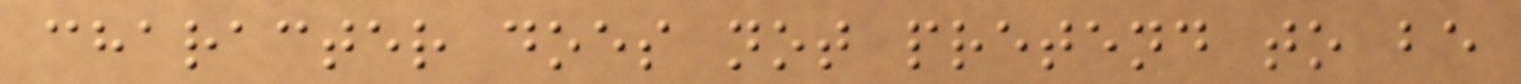character does not pretend to be
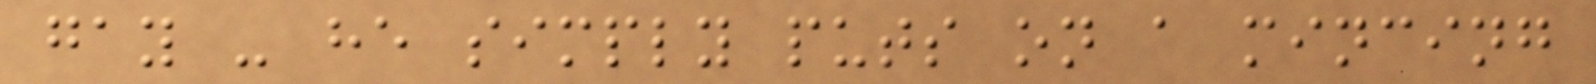gay - he simply puts on a mincing
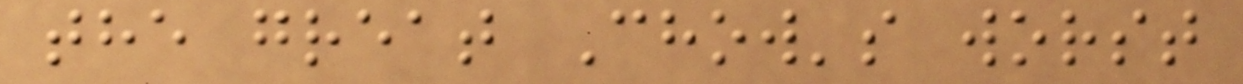the great Chow's worst
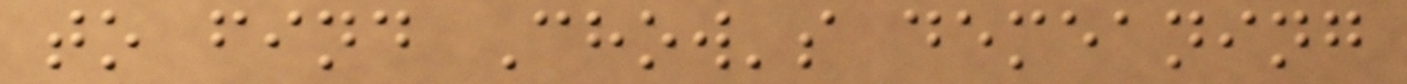to find Chow's demeaning
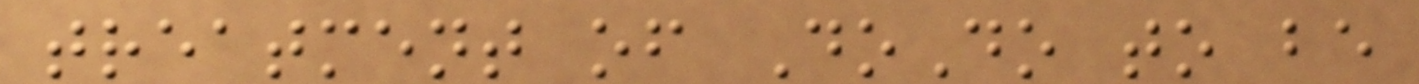treatment of DoDo to be
